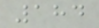184
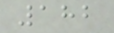182
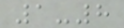1-8
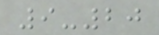9-20
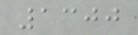1300
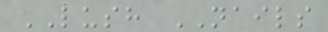LUSH NAILS
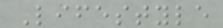Lifestyle
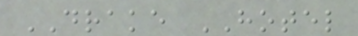DRAKE HOTEL
